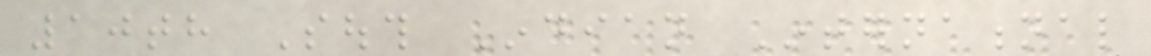10th South Indian International
